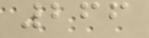266
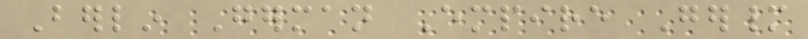Berlin German Empire Germany
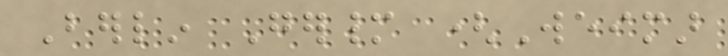Berlin Germany (Weimar
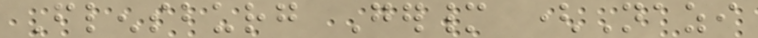Flensburg Germany (Nazi
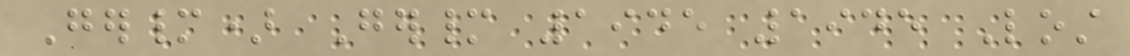Germany) Germany 1945 1945 Lost
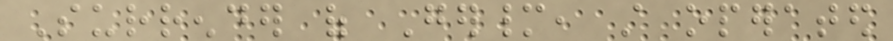Surrender of Germany, still operated
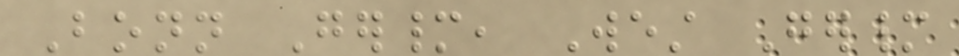Bonn Germany, West Germany
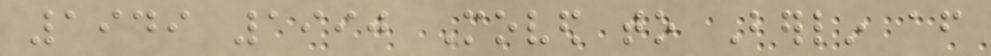1949 1990 Moved to Berlin after
